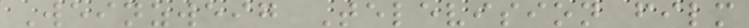Weinzweig Television film
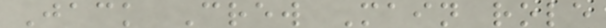Jack Crew Main role
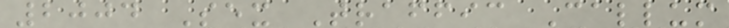2004 Sex Traffic Callum
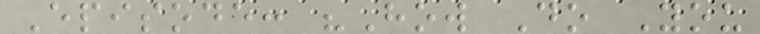Episode: "How Do You
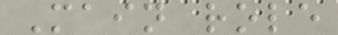Main role
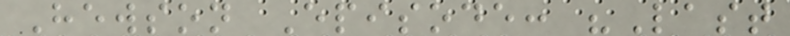Hewson Episode: "Last
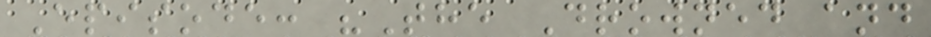Episode: "The Drowned and
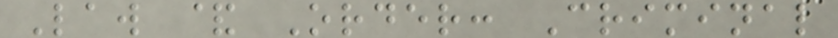Law & Order: Criminal
